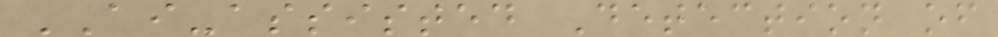AI-assisted Detection of
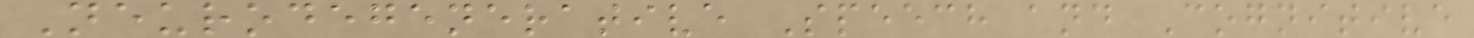Neurodegenerative Speech and Cognitive
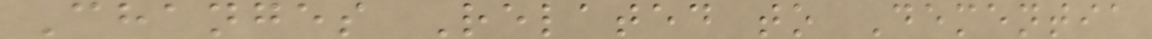Changes Related to Dementia
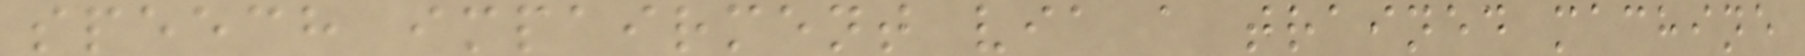speech impairment via a trained machine
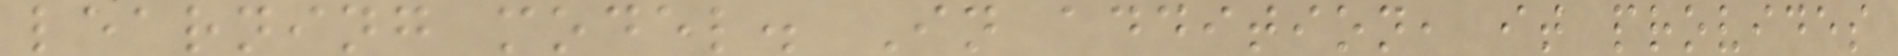learning model. In addition, it provides
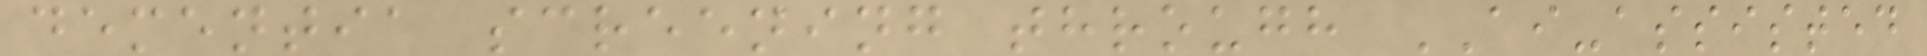dementia screening through AI-assisted
